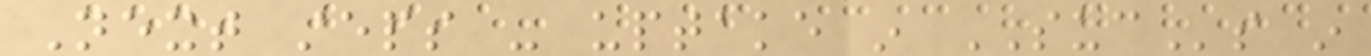Next steps - uptake in SUCs in
